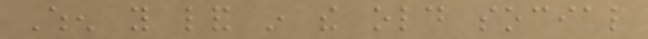When you land in the old social
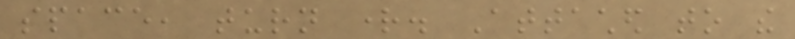space, turn right. Attached to the
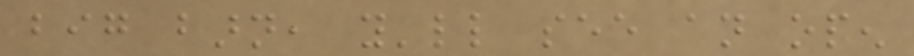big barn, you'll see an open
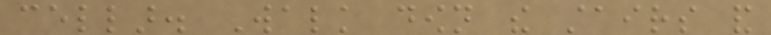cellar. Walk down the stairs and
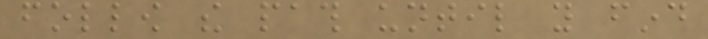follow the path until you find
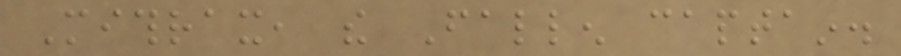Mithrax, the Fallen captain.
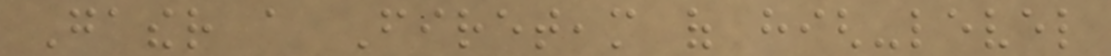Gather a Fireteam of high-level
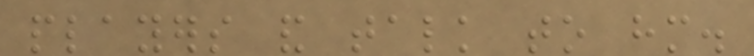players and talk to him.
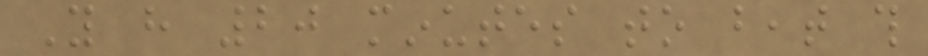You have 20 minutes to beat this
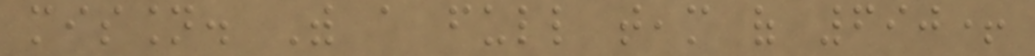mission. With a full team of 690+
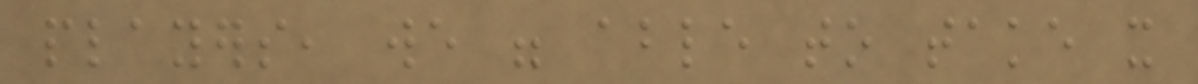players, we were able to take it
